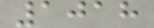1018
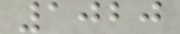1020
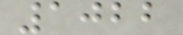1022
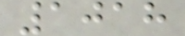1018
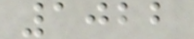1022
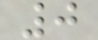0
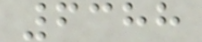6388
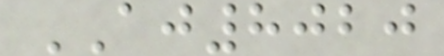AJ8020
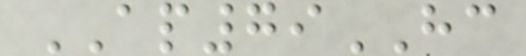AP79HC
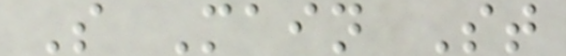S Main St
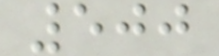500
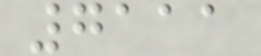7111
